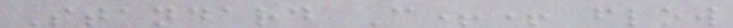Standard C++ flow
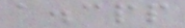a.cpp
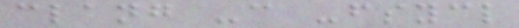clang -c -fsycl
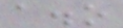a.o
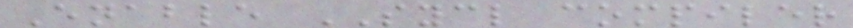Enable SYCL compiler
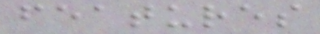features
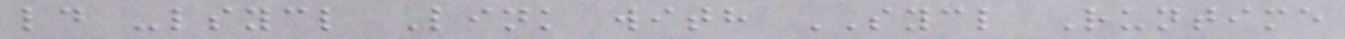ld -lsycl Link with SYCL Runtime
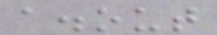a.out
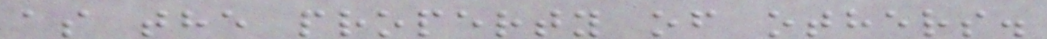as the property of others.
